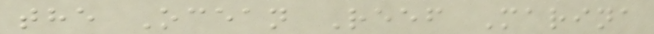the Ocean Reef Marina
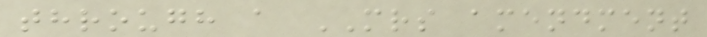through a MRS amendment
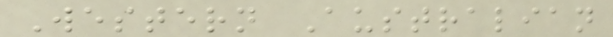Western Australian
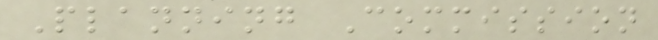Planning Commission
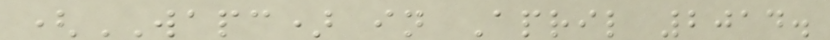(WAPC) in April 2014.
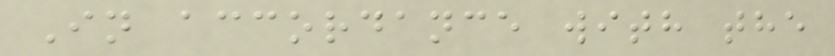In accordance with the
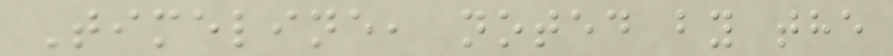Timeline, noted by the
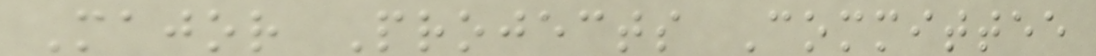Major Projects Committee
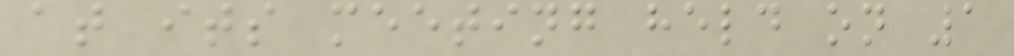at its meeting held on 1
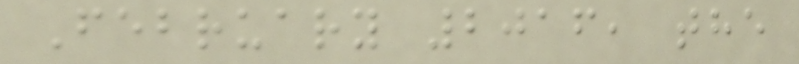February 2016, the
